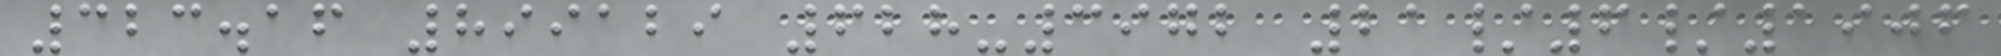323.16 899129 628-3972 21/6/1906
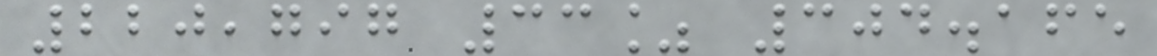220,797 33% 304.165
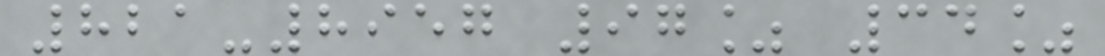821-8957 97% 34%
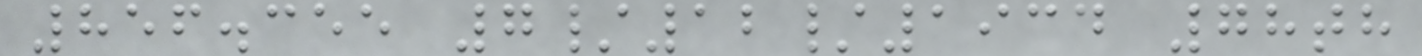856.355 7/12/1934 78th
